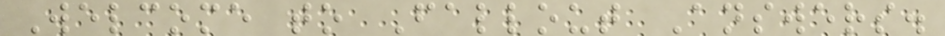Welcome to Fallout Answers.
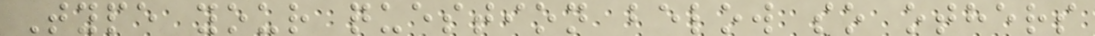Type your question below so others
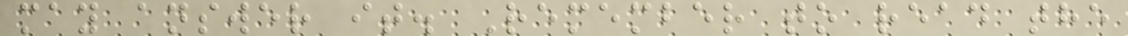may answer it. Remember to read the
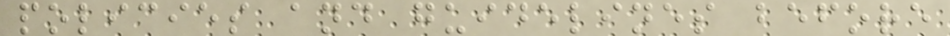policies and guidelines before
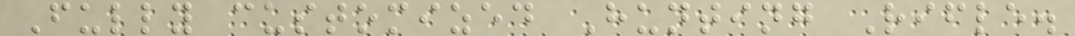Fully customized Hunting Rifle.
